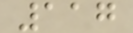117
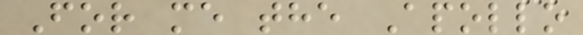For me the Apollo
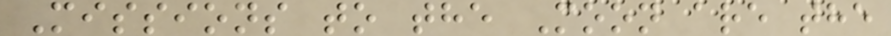Missions to the Moon are the
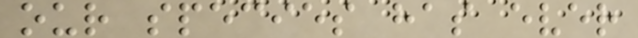our species has ever
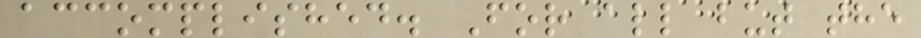accomplished. For all but the
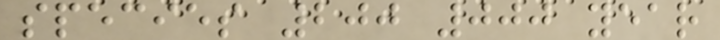species 200 000 year
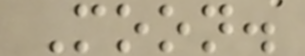Moon.
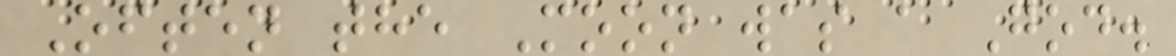Often the Moon was a God.
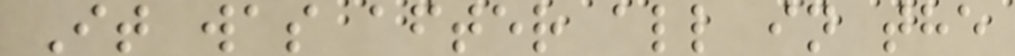It was after all in the
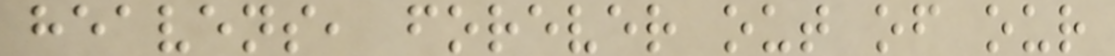heavens, forever out of our
